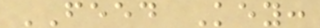FEED Key:
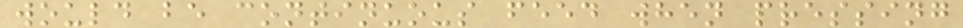would be continuous feed when pressing
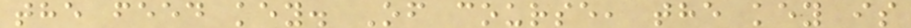the feed key. Of course, the key is
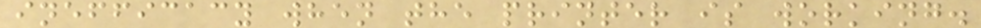inefficacy when the printer is working.
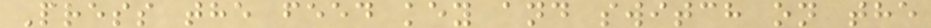Press the feed key and switch on the
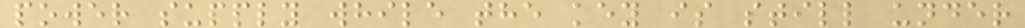power supply while the key is still under
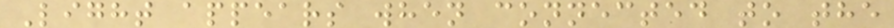Light appears when connected to the
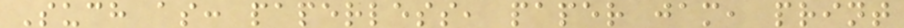Such as: paperless, paper jam, print
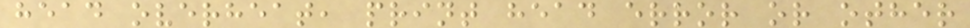head overheat, print head error or other
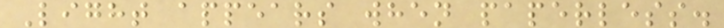Light appears when paperless.
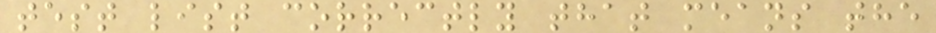test list correctly that means the
